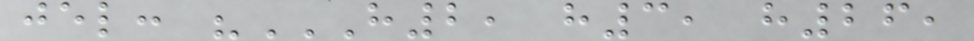jel: "H2, H3, H26,
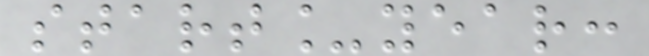start_year:
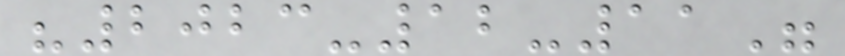"2023-12-11"
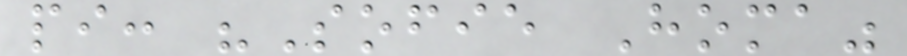pi: "Sofie Homa"
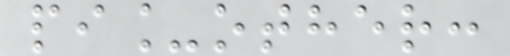pi_other:
